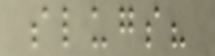slugs?
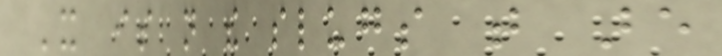It is not the slugs that are
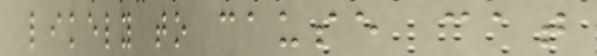likely to cause cat
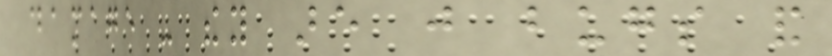damage - they are just bugs and
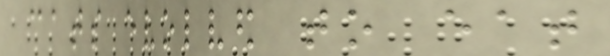cats evolved to eat
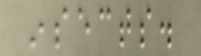insects.
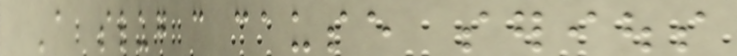A slug can cause serious
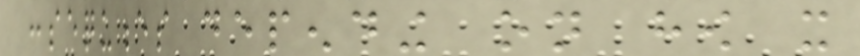consequences depending on how it
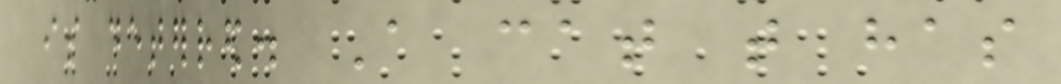is deterred. A cat that has
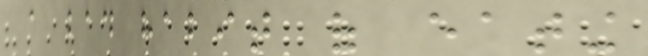a bad habit of eating
